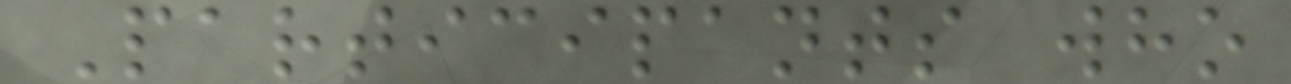Participants who
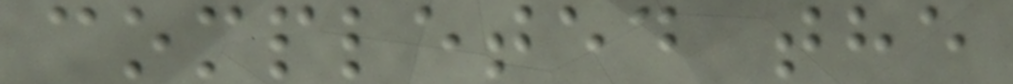completed the
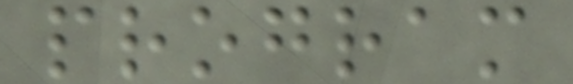program
